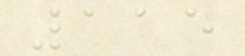115
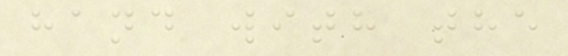hand with the
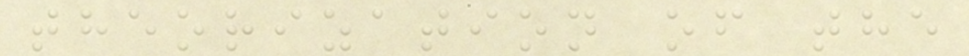theorization of the
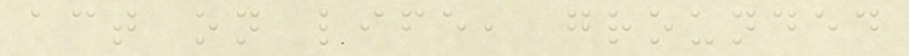act on life, grounded
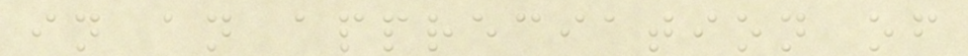in an appreciation of
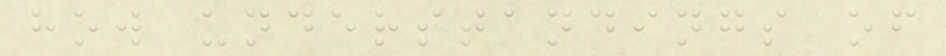how understandings of
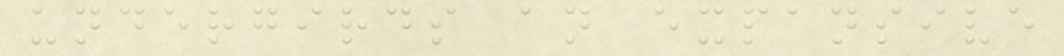undergirds an expansive
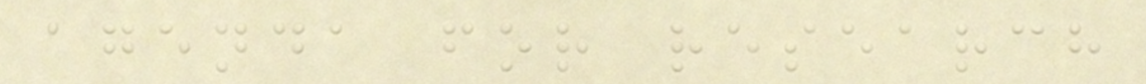agenda for research
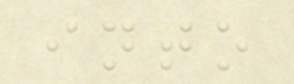into
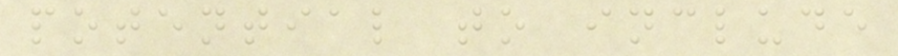potential to include
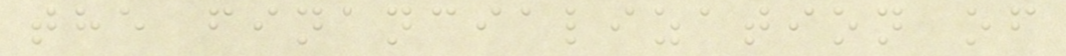the financialization of
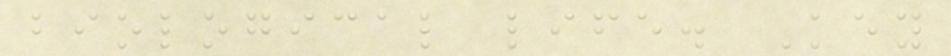biological life. Key
